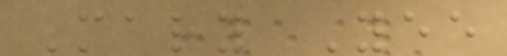Mary Yee
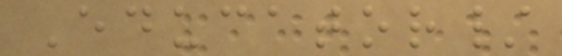Educator/
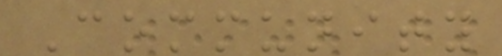Community
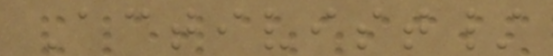Activist/
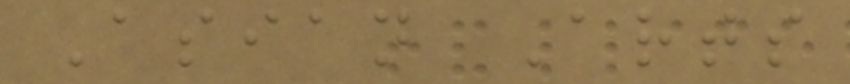Asian Arts
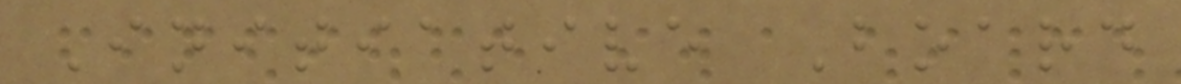Initiative Board
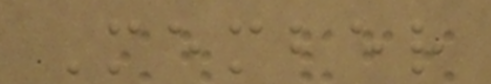Member
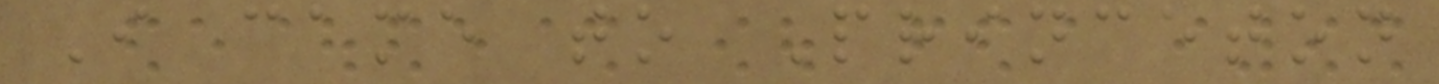I came to Princeton
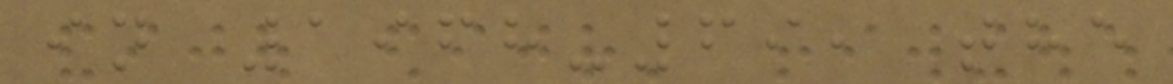in 1968-69, the
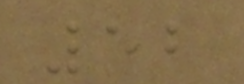52
